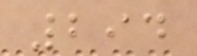294
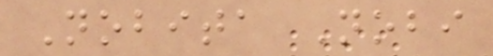Nobita Nobi
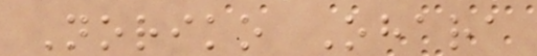Noriko Ohara
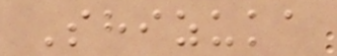Shizuka
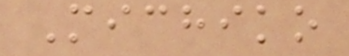Michiko
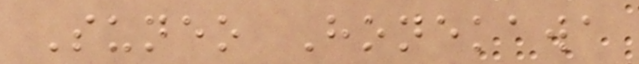Suneo Honekawa
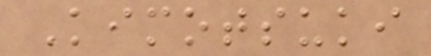Kimotsuki
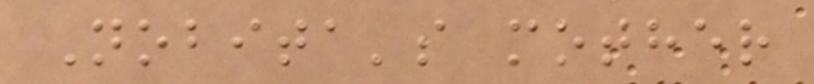Nobita's mother
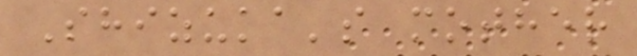Shizuka's mother
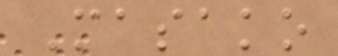Masako
